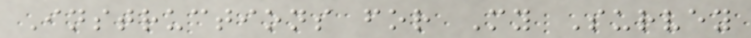Instructions for My Survey
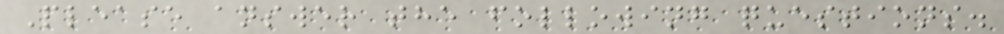Please answer the following questions.
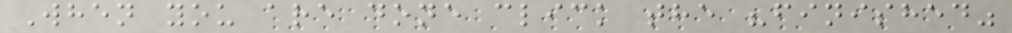When you are done click the "finished"
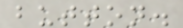button.
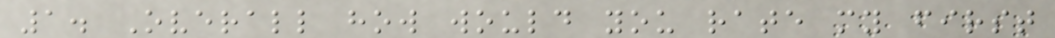1. Overall how would you rate my first
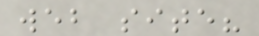web site?
